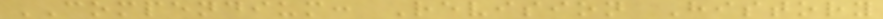COMPENDIUM: Revision History
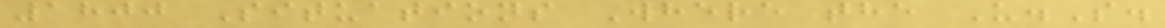1800 Situations Where the U.S.
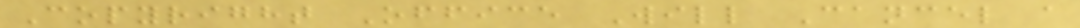Copyright Office Will Cancel a
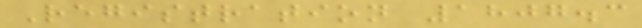Registration 1807.3
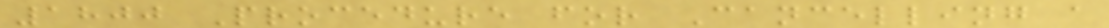1800 Procedure for Cancelling a
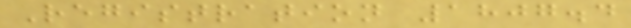Registration 1807.4
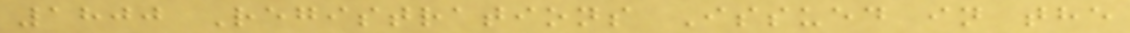1800 Registrations Issued in the
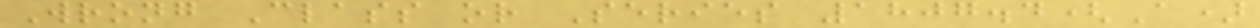Wrong Class or Series 1807.4(A)
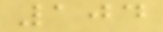104
